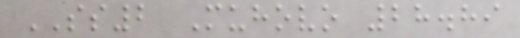SS2 Muhovo 28.89
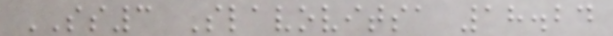SS3 Slavovitsa 18.24
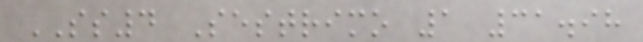SS4 Sestrimo 1 31.98
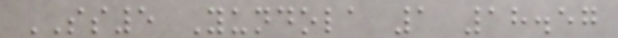SS5 Yundola 1 18.57
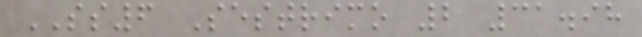SS6 Sestrimo 2 31.98
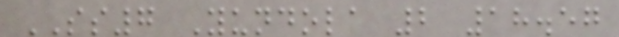SS7 Yundola 2 18.57
